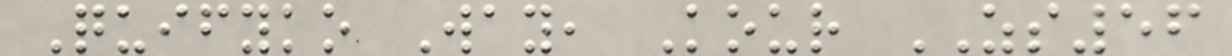Quifyko Way, Kour ZS56
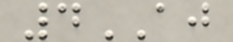4AJ
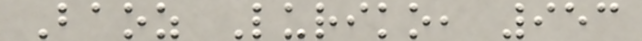Baoz Luriko, 953
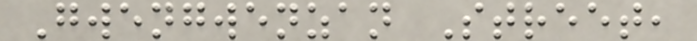Gwengwenzan Street,
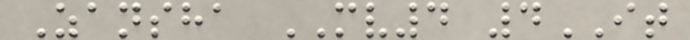Zansha MV4 4IT
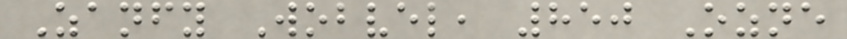Zanfy Wobvel, 850 Ozne
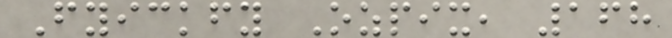Fyickfy Ozpix, 168
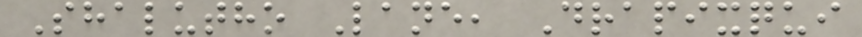Shalutho Lane, Drapixqui
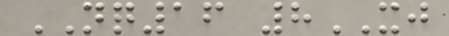NQ16 8XJ
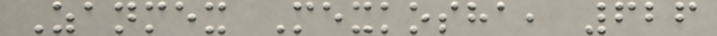Zanmex Mexkosha, 626
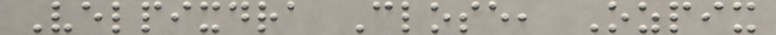Velpixdra Close, Ozpix
